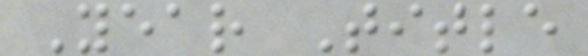Year Title
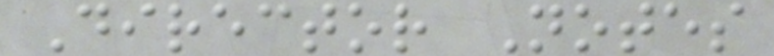Director Notes
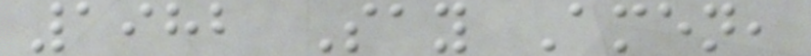1982 Say Amen,
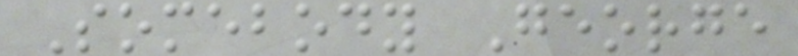Somebody George
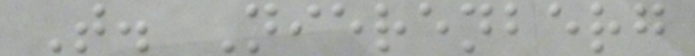T. Nierenberg
